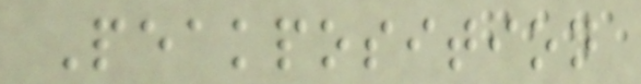Peakposition
